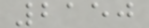2150
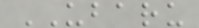UBARU
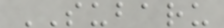SUBARU
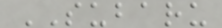SUBARU
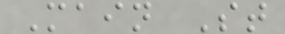Main St
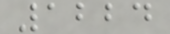1224
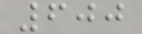600
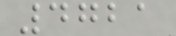4721
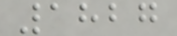1827
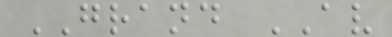GRAND AV
